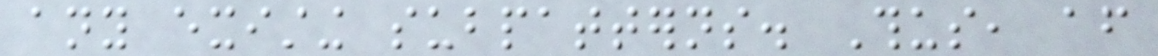any existing subpatterns. Thus, after
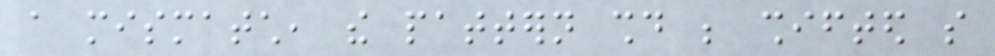a mismatch, the pattern should be shifted so
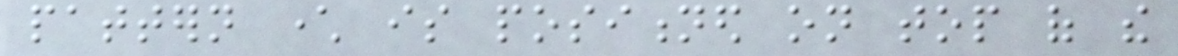pattern character is positioned on top of the
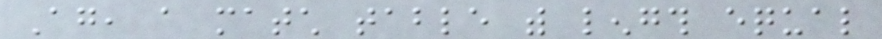Again, a match table with length equal
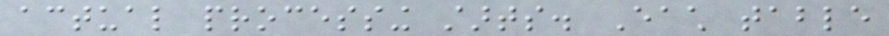actual processing starts. Each table
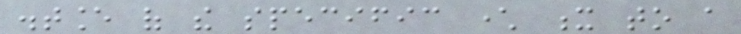distance of the specific character x to a
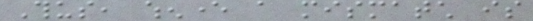Thus, whenever a mismatch is
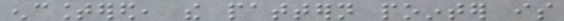encountered, the pattern pointer is
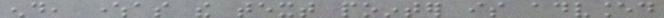end, whereas the text pointer is advanced
